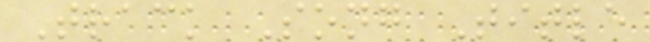Track Song Title
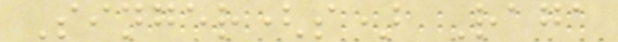Singer(s) Raga
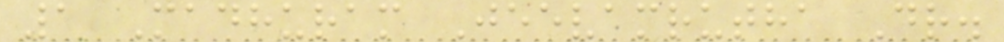1 Madhuram Jeevamrutha Dr.
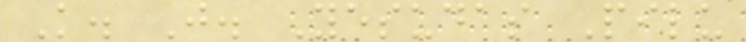K. J. Yesudas Pilu
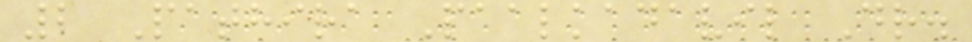2 Pathira Paalkadavil Dr.
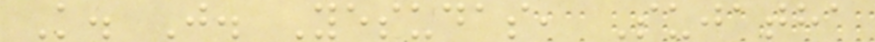K. J. Yesudas, Sujatha
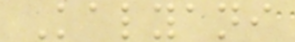Kalyani
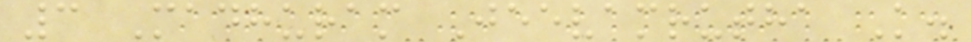3 Madhuram Jeevamrutha K.
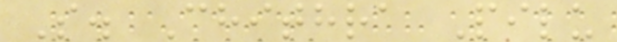S. Chithra Pilu
